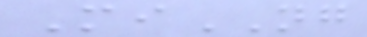MiNG
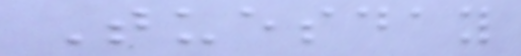Tuesday
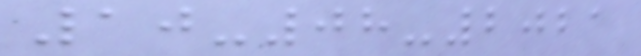10-08-2021
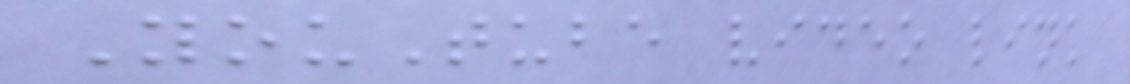YouTube video link
